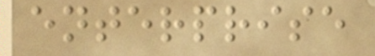enterprise
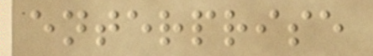enterprise
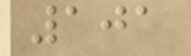101
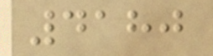4180
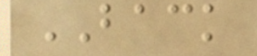BACK
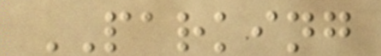PARKING
